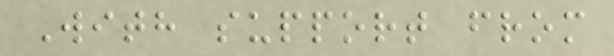With support from
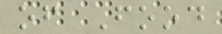of Food
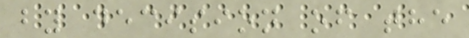by decision of the
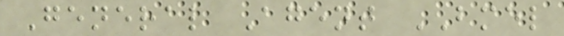General Agent BMEL
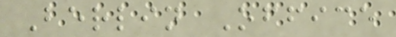Berlin Office
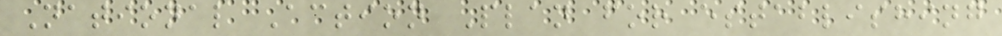National Action Plan for establishing
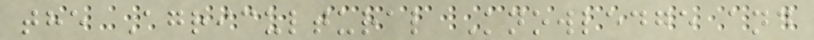the Agricultural Knowledge and
